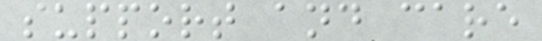support and care
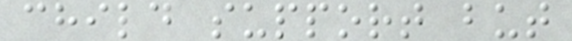child support but
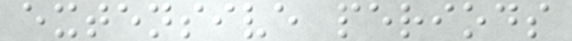extensive periods
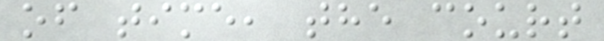of time, the court
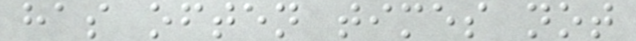has often times not
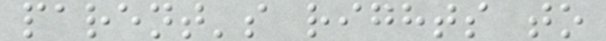parent's rights to
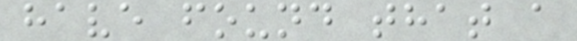have found that a
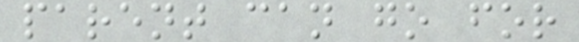parent can go for
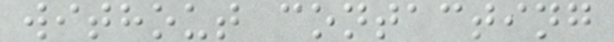without contacting
